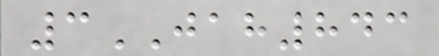3JAH843
